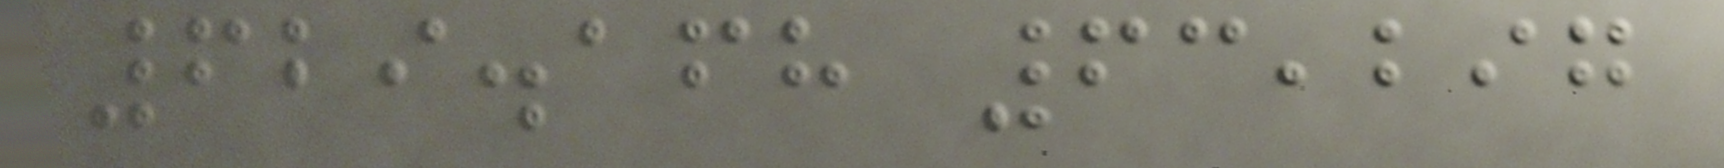629.168 63,297
